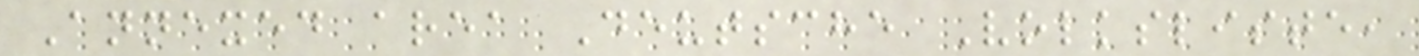Annexed area Deutsche Volksliste,
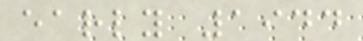early 1944
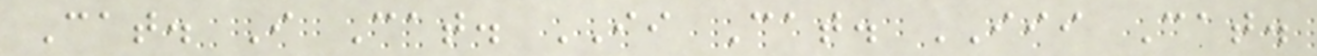Cat. I Cat. II Cat. III Cat.
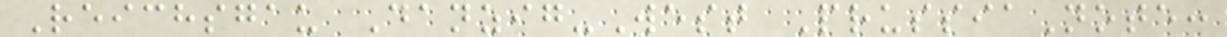Reichsgau Danzig-West PrussiaNote:
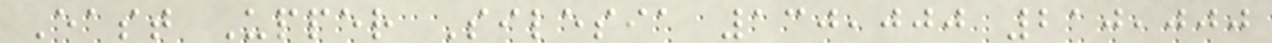East Upper Silesia 130,000 210,000
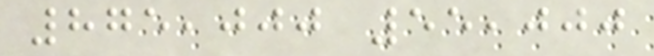875,000 55,000
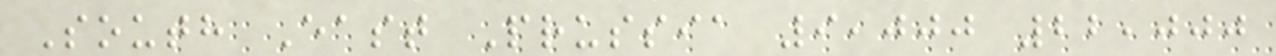South East Prussia 9,000 22,000
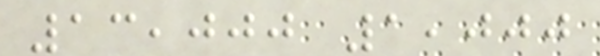13,000 1,000
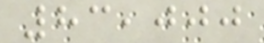83,000
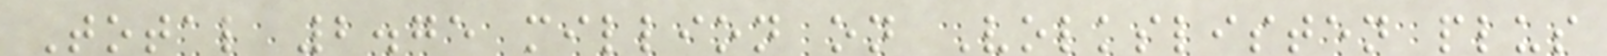Total 2.75 million on Volkslisten plus
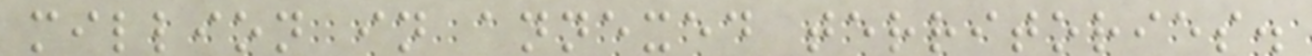million in annexed territories.
